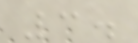3.
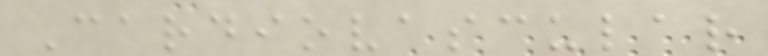Cardiovascular
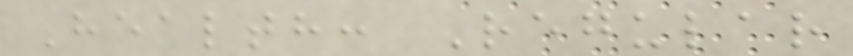Health: Regular
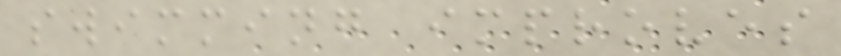swimming improves
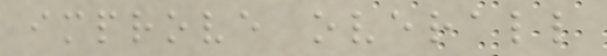improve overall
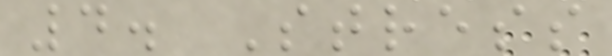4. Stress
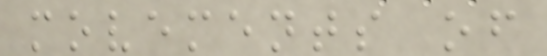movements of
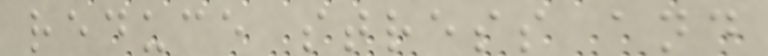reduce stress and
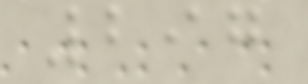297
